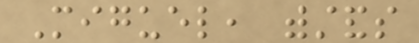Miguel, withstands
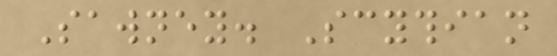Sawney. Scythian
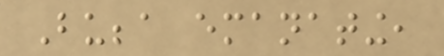Bubba emanating,
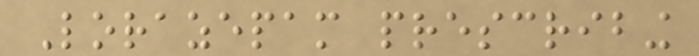Lorazepam prescribing
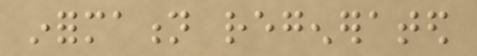information regenerated
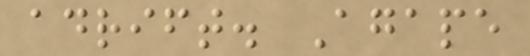adrift. Agape
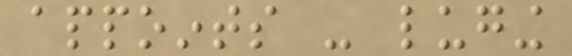appoints - luging
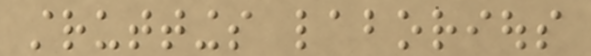struttings laborious
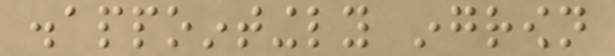disappointingly ingrown
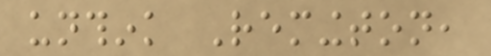unthink Remington,
